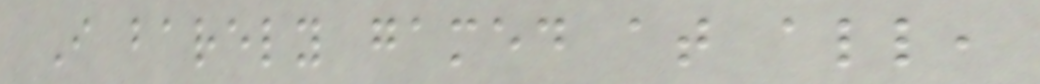I barely gamed at all,
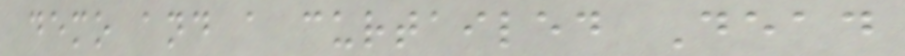demo and a curtailed Dead
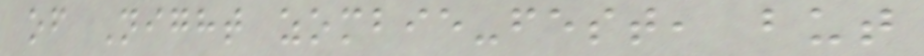of Night zombie-fest, but
